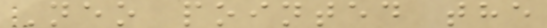Neo pointed the
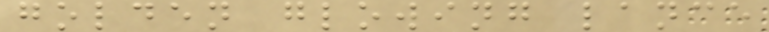golden glowing lance
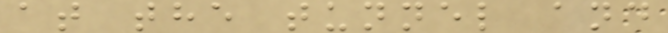at the tunnel and
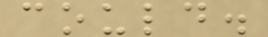could.
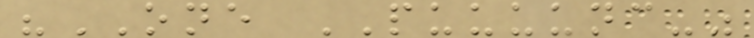"ONE PUUUUNC-"
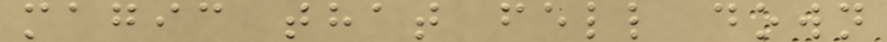magic that fell down
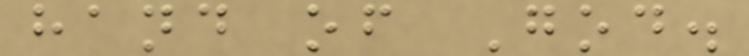hand of God.
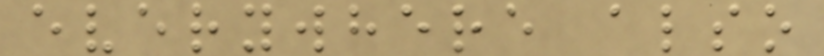everywhere also
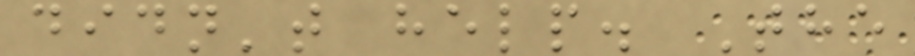didn't help. The
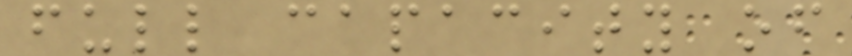full capacity of
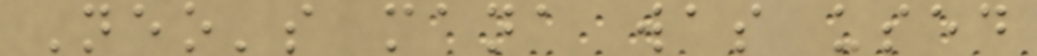Neo's mana was used
